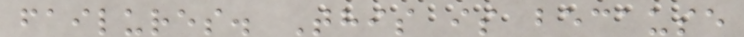failures. This is because
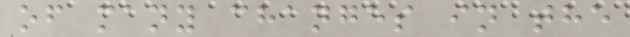of many changes in the
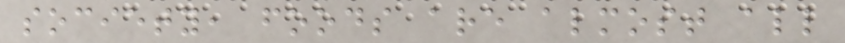society, foods are almost all
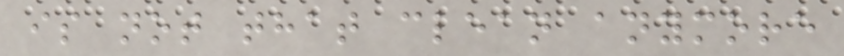is not that clean anymore
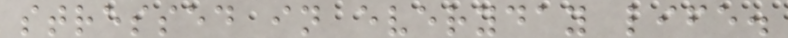stressed in everyday life.
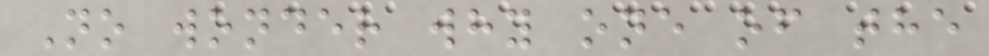No wonder why one of the
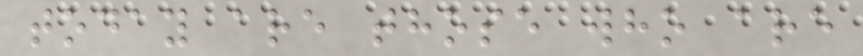today are those who are
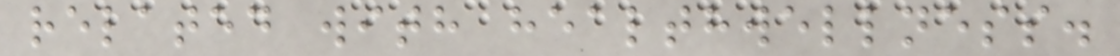related with healthwellness.
